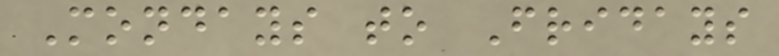Mondays to Fridays
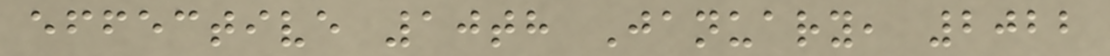effective 10th January, 2022
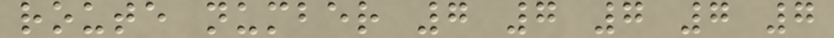route number 7 7 7 7 7
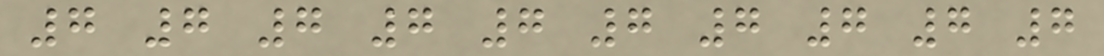7 7 7 7 7 7 7 7 7 7
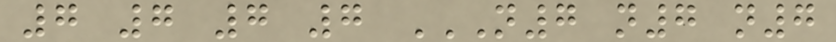7 7 7 7 N7 N7 N7
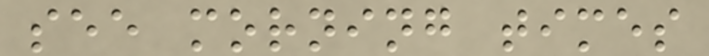see morning times
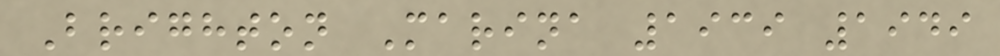Brighton Marina 1939 1949
